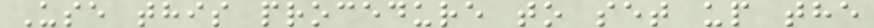Use this procedure to set up the
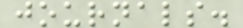journals.
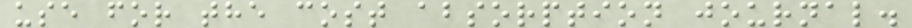use for the cost absorption journal.
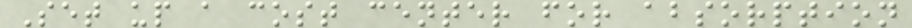Set up a cost center for absorption
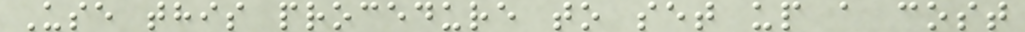Use this procedure to set up a cost
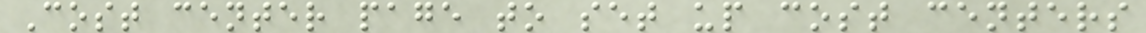Cost center page to set up cost centers
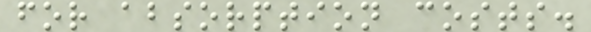for absorption costs.
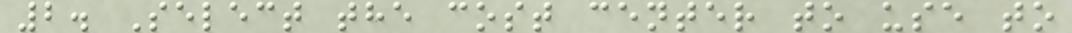2. Select the cost center to use to
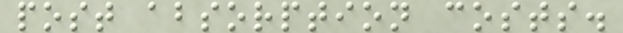post absorption costs.
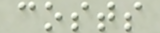costs
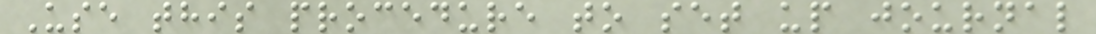Use this procedure to set up journal
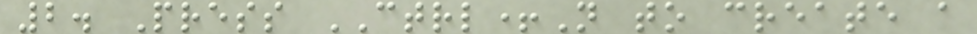2. Press CTRL+N to create a
